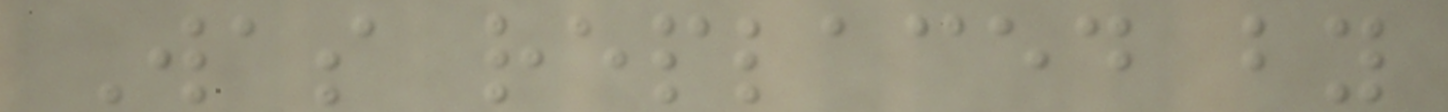Was replaced by
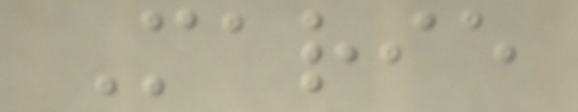Marie
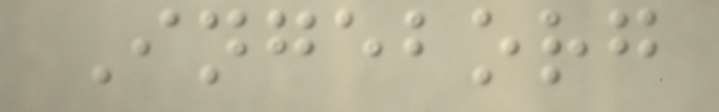Ingeborg
